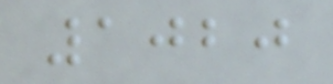1020
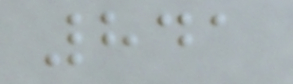841
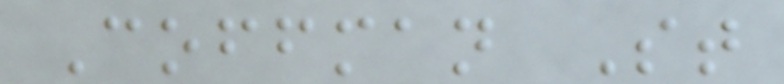Coffman St
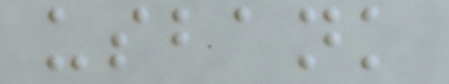usbank
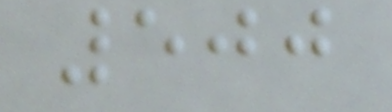500
